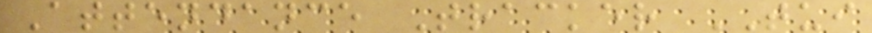Attendance Tracker TUI
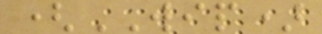(WIP)
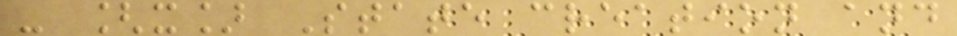- [x] State creation and
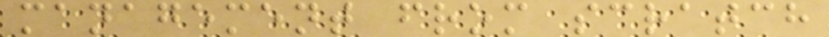management from scratch
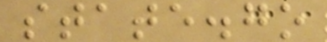state.go
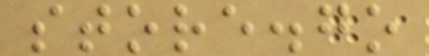store.go
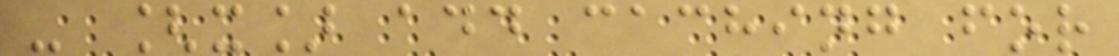- [x] add caching for
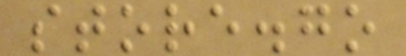store.go
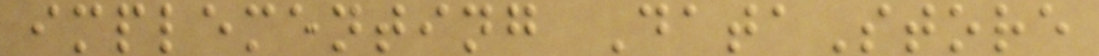implementing DataStore
